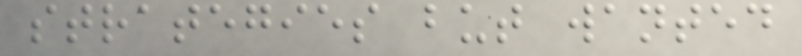strategies but wanted
